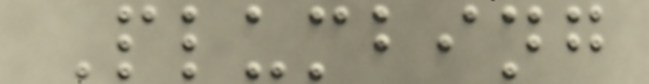Plumbing
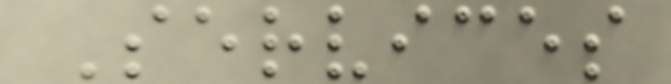Services
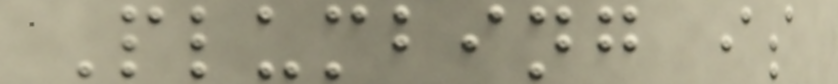Plumbing is
